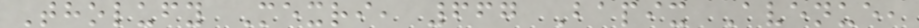Tholufy Mexri, 667 Bapix Avenue,
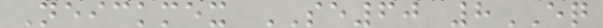Neickmex SE60 8EQ
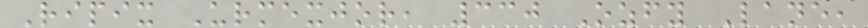Ripix Urmexjor, 330 Ozfy Lane,
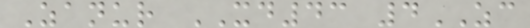Zanur XD43 4ZC
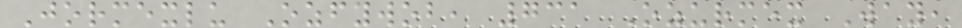Jormexlu Ozfywob, 731 Ozurmex Way,
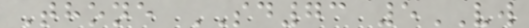Thone SD73 5VW
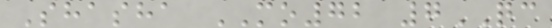Shasha MO72 7QC
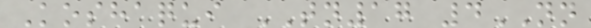Koshaqui TN17 4NN
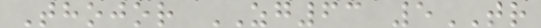Thojor ZG63 5TR
